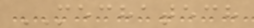MECHATECH
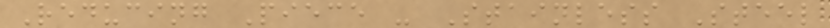Reducing Piece - Stainless Steel
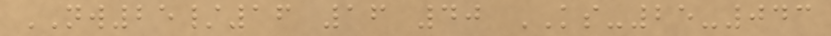NW25/16 16 40 KS-25-043
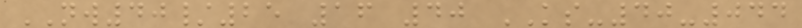NW40/25 16 40 KS-40-044
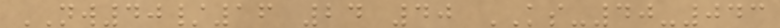NW40/16 24 40 KS-40-043
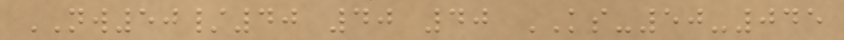NW50/40 40 40 KS-50-045
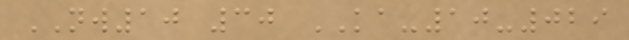NW10 30 KA-10-029
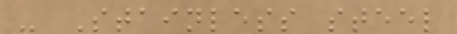- Stainless steel
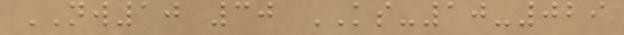NW10 30 KS-10-029
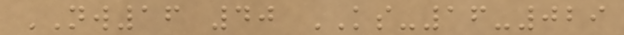NW16 40 KS-16-029
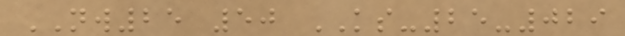NW25 50 KS-25-029
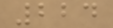224
